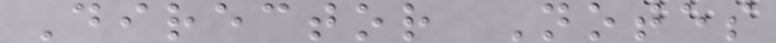Director Notes
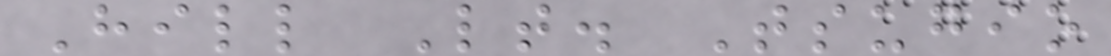Hill Lt. Tsugio
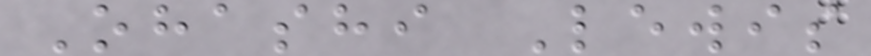Ohashi Lewis
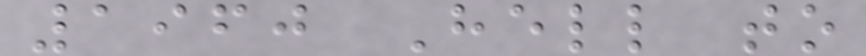1960 Hell to
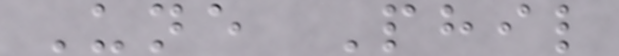Une Phil
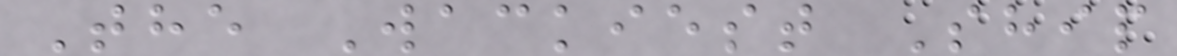The Wackiest Ship
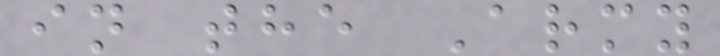in the Army
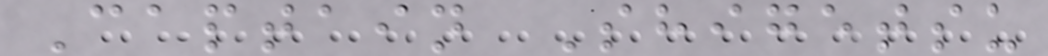Captain Shigetsu
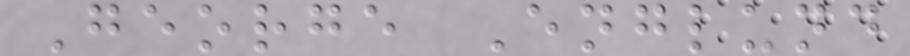George Englund
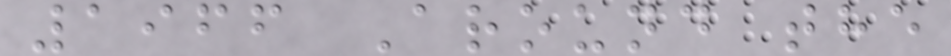1966 Around the
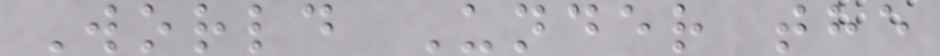World Under the
